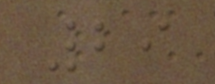29
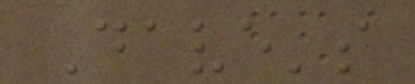Dave's
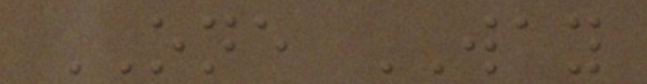ONE WAY
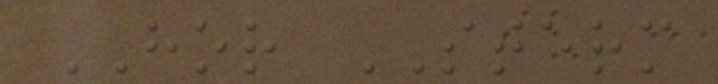HOR STERM
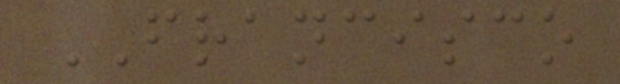FRANCISCO
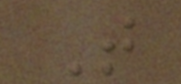T
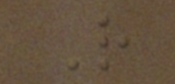R
